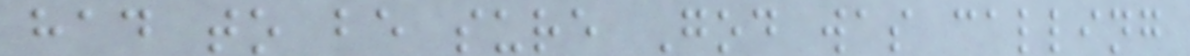had to be sure God was calling
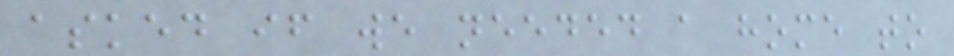asked if we needed a home to
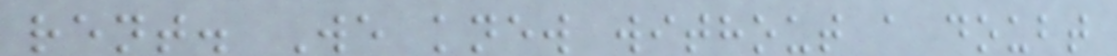rent. We knew without a doubt
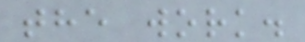the work.
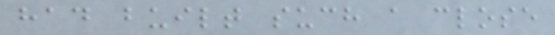had built such a close
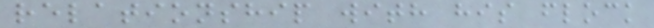relationship with his flock
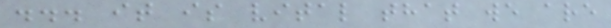... it is vital that we are
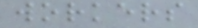workers
